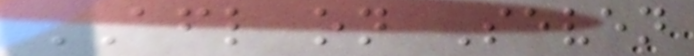AFL on Seven
